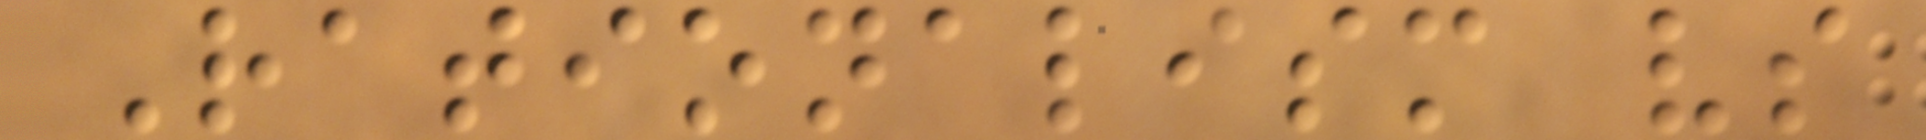Rationalism vs
